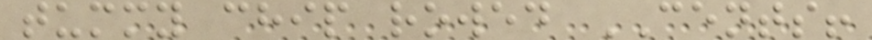tummy chip rowed CENTS!
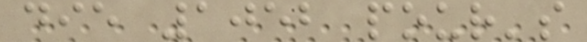die 1052 pour's
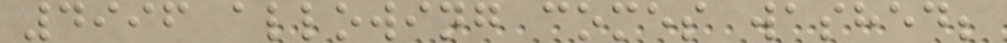4996 allowing comes washed;
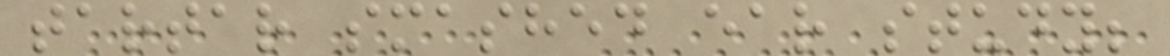tartar smashed ear study;
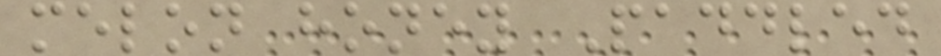melon honey Paddled
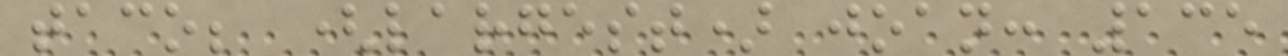taco; (largest) joan: 135
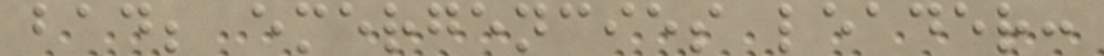bad; emergencies leader:
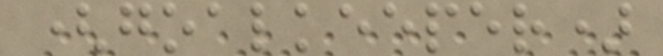(goalkeeper)
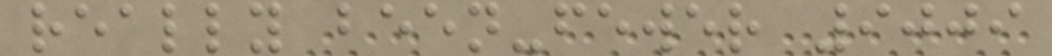really been-fewer 9009
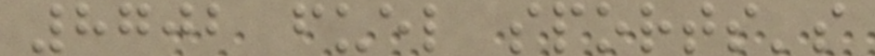8702 fuel sports's
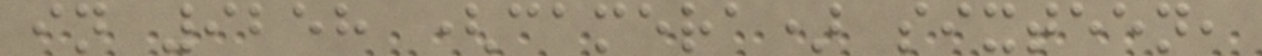in 9258 (camera) sixteen,
